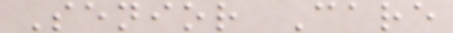Senior Care
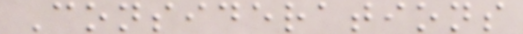Considerations
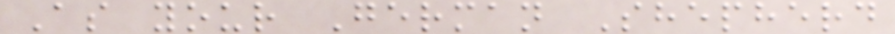As your German Shepherd
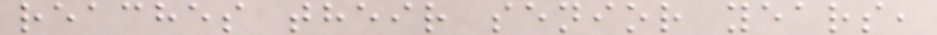reaches their senior years,
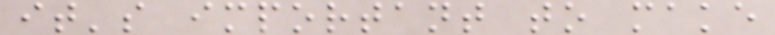it's important to make
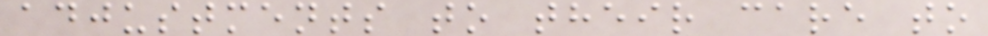adjustments to their care to
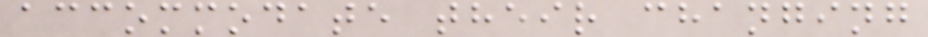accommodate their changing
